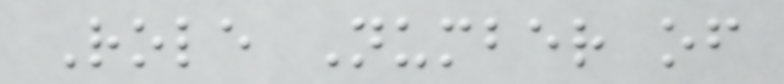Role Number of
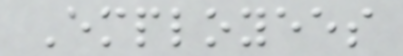Employees
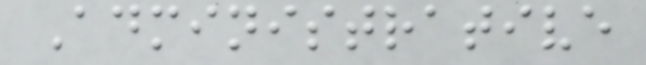Administrative
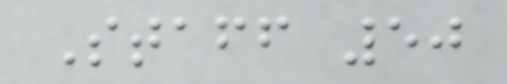Staff 50
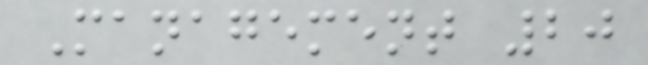Management 20
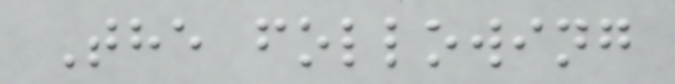The following
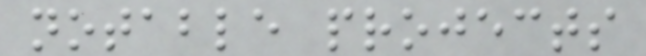notable projects
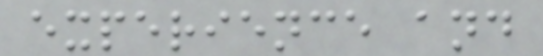experience and
